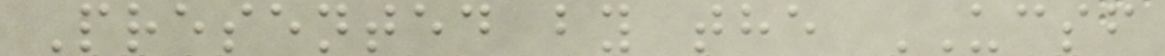Presented by the UCSF
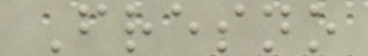Fresno
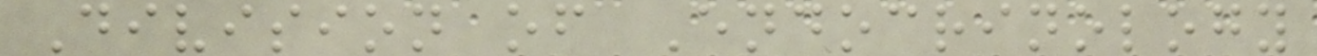Division of Endocrinology
